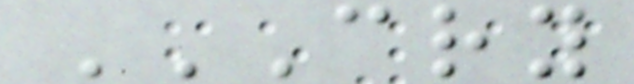CRY
